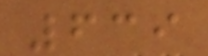639
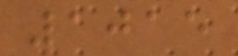1015
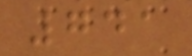741
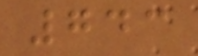743
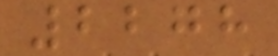2278
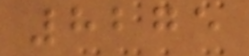8275
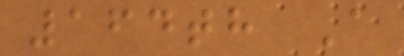164th A
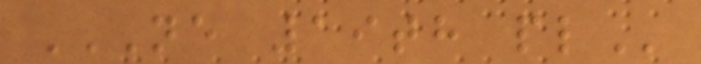NE 19TH PL
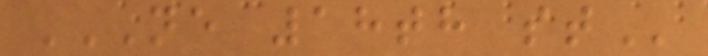NE 18TH ST
